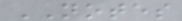NOTES
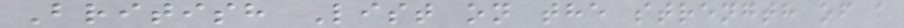British List on the strength of a
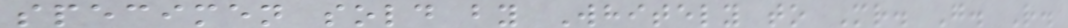specimen sold by Whitely to Mr. G. R.
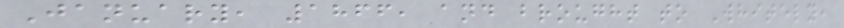January, 1866, and brought to Whitely,
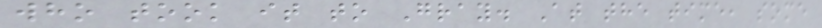who took it to Gray. At the time, some
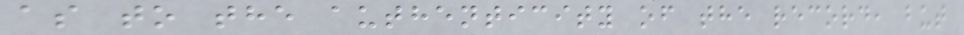as to the authenticity of the record, but
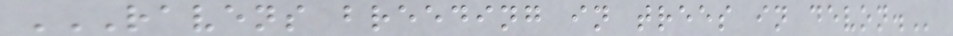RAVENS BREEDING IN TREES IN DEVON.
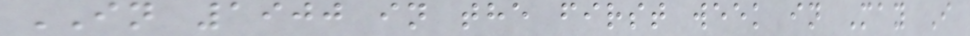IN 1900 in the first week in May I
